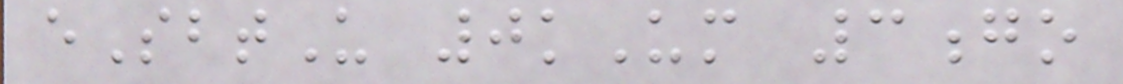eSbtU 0kUm 3go
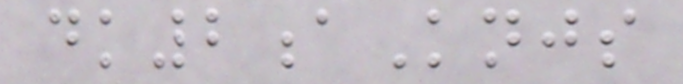dk2aKnjs
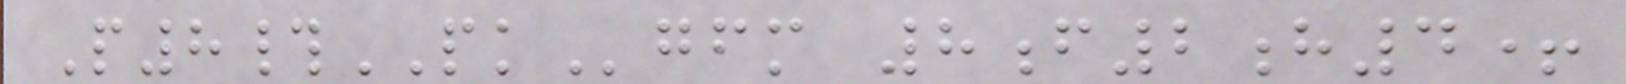P8#PKgfm 8f2h4+
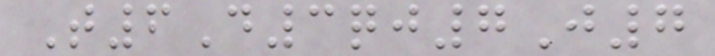T6D3qj7J7
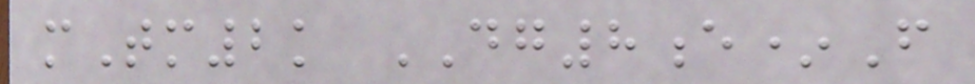mTm2k DG8e*F
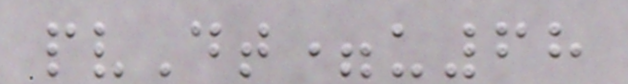pvDt=u68
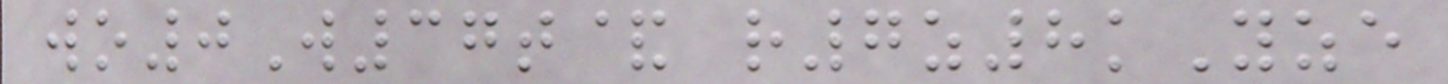wo0W37t& r7z8kYze
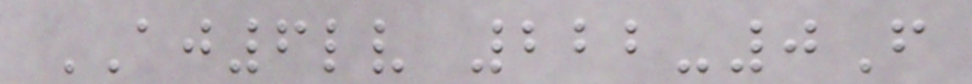AJ6lv 222-0F
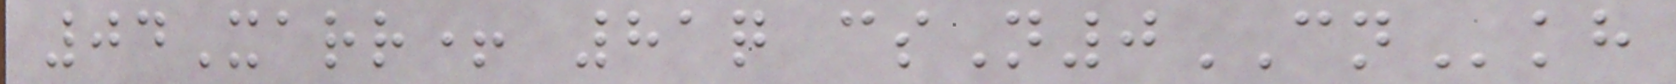04Xarr+ 81q csN0CNkh
